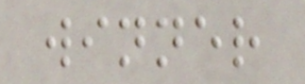winner
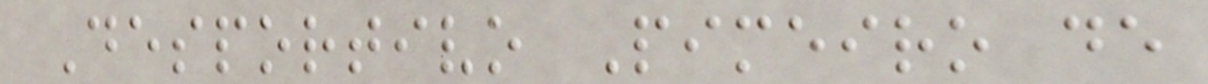Desportivo Pimeiro de
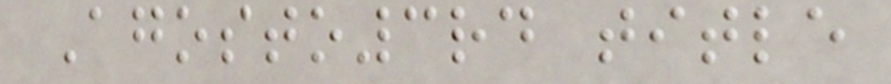Agosto3rd title
